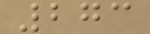273
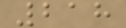218
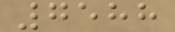7588
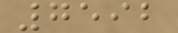7592
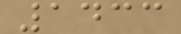1433
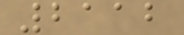2112
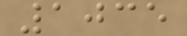1035
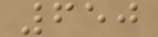650
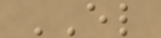EL
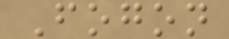Fogon
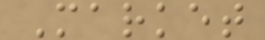Market
